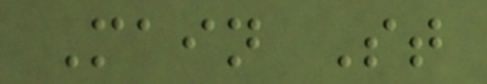Main St
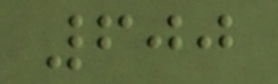600
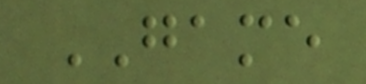GAME
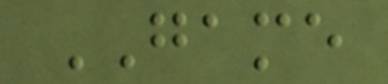GAME
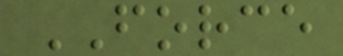FORCE
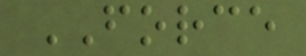FORCE
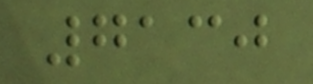7130
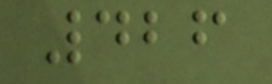426
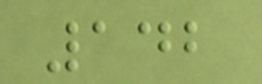142
